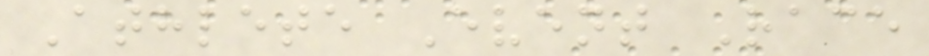Athlete Event Race
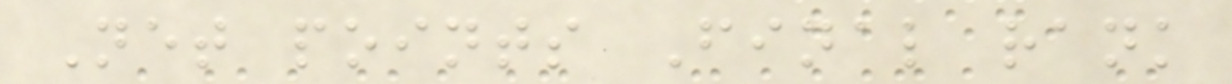Net points Final rank
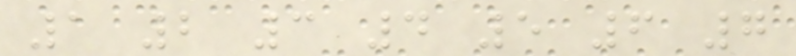1 2 3 4 5 6 7
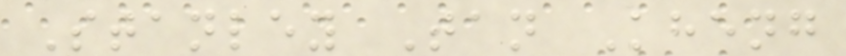Stanley Tan Kheng
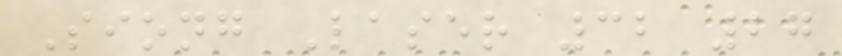Siong Laser 32 27
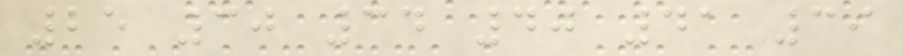25 30 34 40 41 39
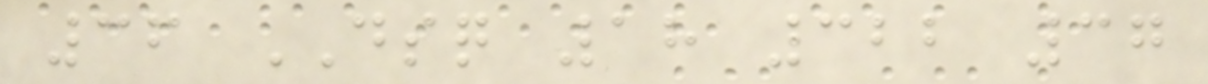36 DSQ 18 322 37
